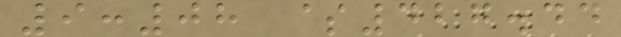9:08 $427.44
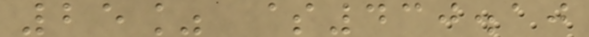25% $430.10
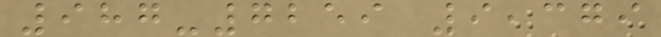987-7259 9,379
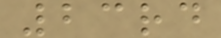23rd
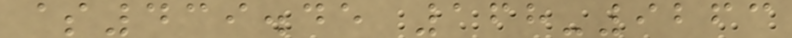$439.45 168-9263
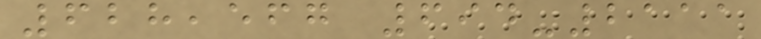628,567 694-2111
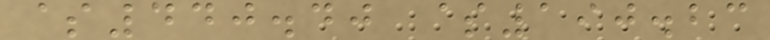$440.40 $190.23
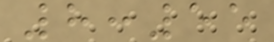8:55
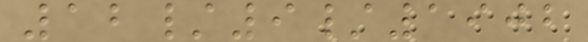12/9/1902
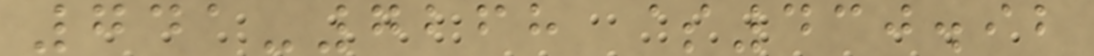741-7268 $430.92
